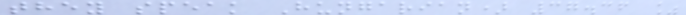they speak Hungarian) 37.36 %
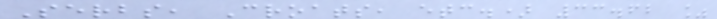Serbs, Croats, etc.) 33.62 %
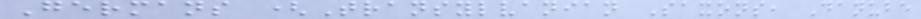Germans (Transylvanian Saxons, Danube
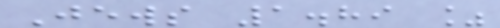Jews 1.89 %
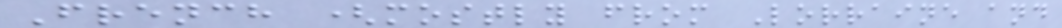French (mostly from Lorraine and
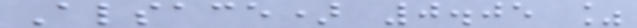Alsace) 0.05 %
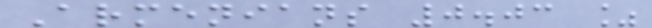Armenians 0.03 %
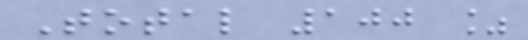Total 100 %
